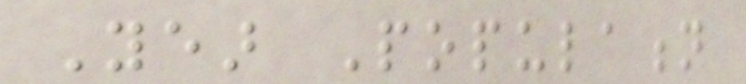Year Population
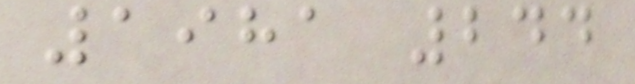1981 244
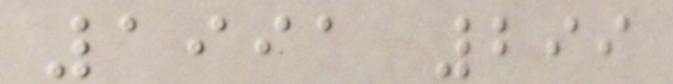1991 299
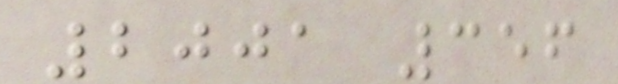2001 356
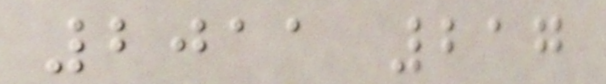2011 217
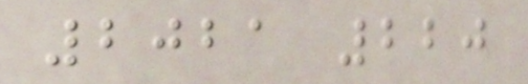2021 220
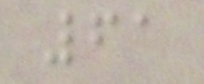61
